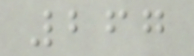267
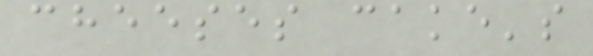cheeses cake's
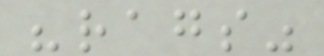"rags"
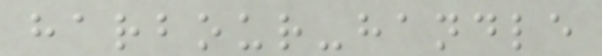harbour-handle
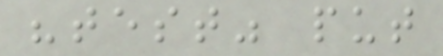"test" put
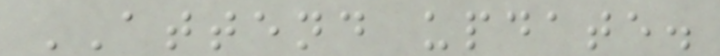ATTEND update.
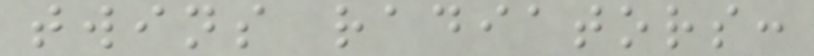twins radiators:
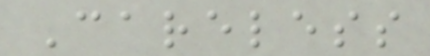Careless
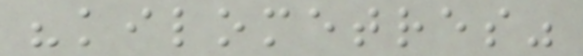"kilometres"
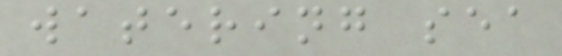watering sea
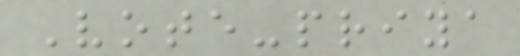Vote-priya
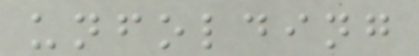unfolding
